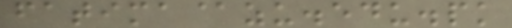fatima@zu.edu.pk
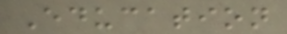Education
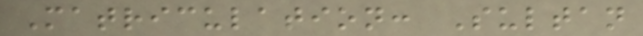Matriculation: Sultan
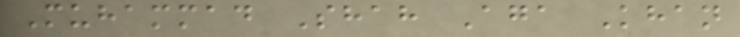Muhammad Shah Aga Khan
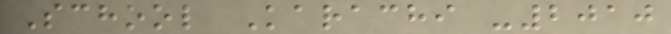School Karachi -2010
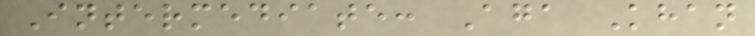Intermediate: Aga Khan
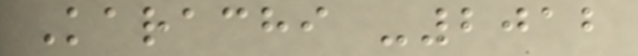Karachi -2012
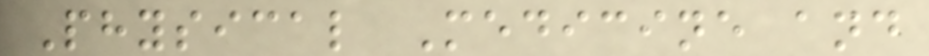Physical Medicine and
